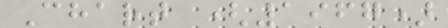Chart (1967)
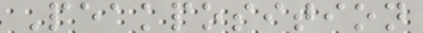Peakposition
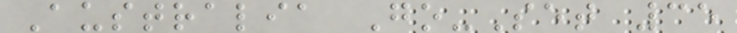Australia Go-Set 35
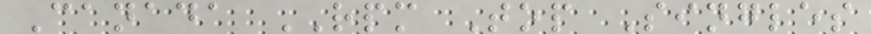Canada RPM Top Singles
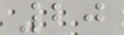20
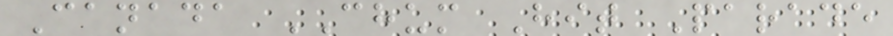Canada CHUM Hit Parade
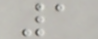1
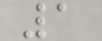1
